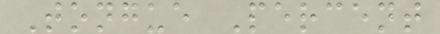Tongue Percent
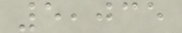5,035
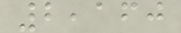2,160
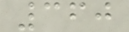360
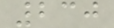230
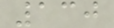130
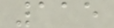115
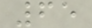65
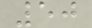50
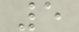5
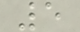5
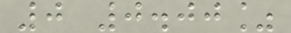0 0.00%
